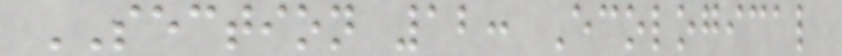SECTION 12: Ecological
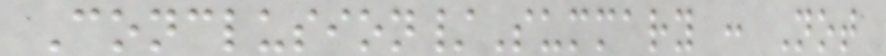Conclusion/Summary : Not
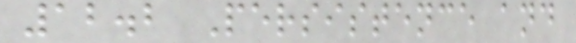12.2 Persistence and
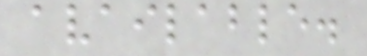available.
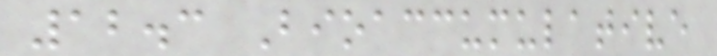12.3 Bioaccumulative
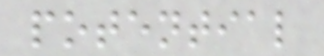potential
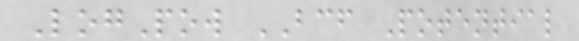LogPow BCF Potential
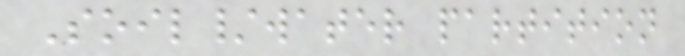Soil/water partition
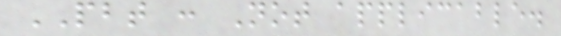PBT : Not applicable.
